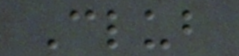Club
